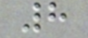8
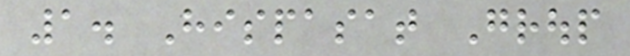1. Hispasat Group
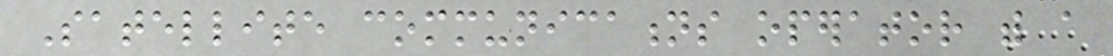Satellite communications operator with a
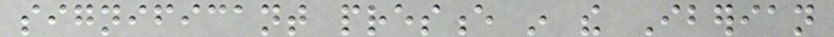significant presence in the Iberian
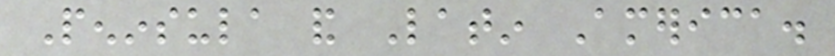Peninsula and Latin America.
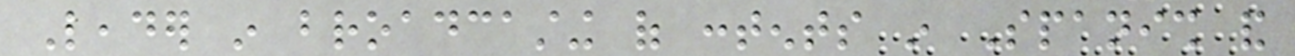Leader in broadcasting of contents in Spanish and
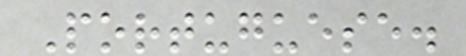Portuguese.
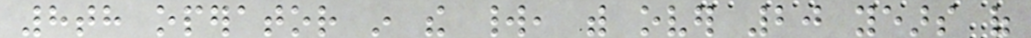8th operator in the world, with over 20 years of
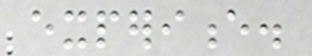experience.
